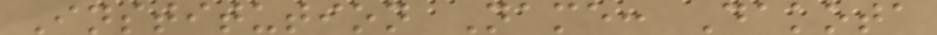Institution Name: Dakota
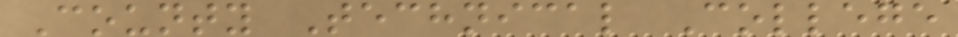County Technical College
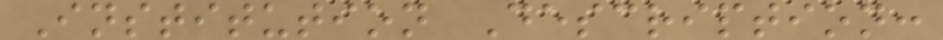Institution Description:
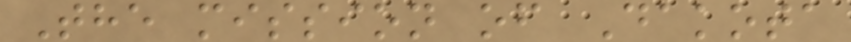The mission of Dakota
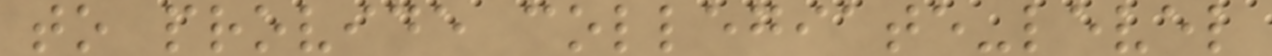to provide collegiate-level
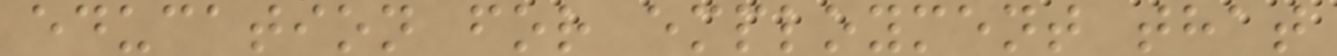education for employment that
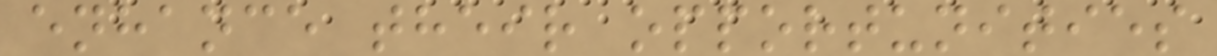enhance their opportunities
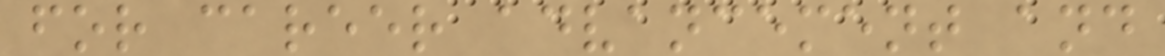for career advancement and
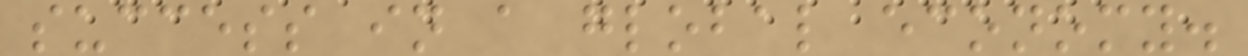success in a global economy.
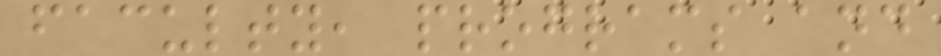faculty, programs and
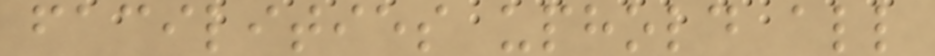facilities uphold all
